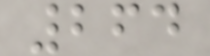264
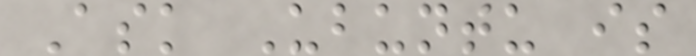Ask Ubuntu is
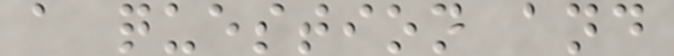a question and
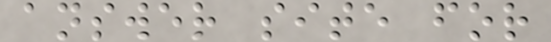answer site for
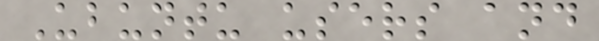Ubuntu users and
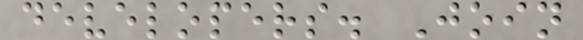developers. Join
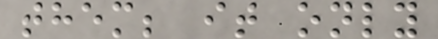them; it only
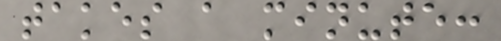takes a minute:
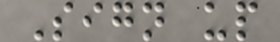Sign up
